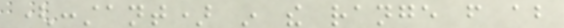(constant) in the range from about
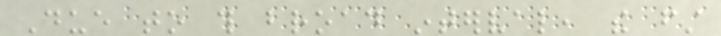Due to this broad interval, the first
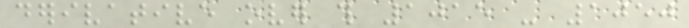derivative over this 1015 - 1050
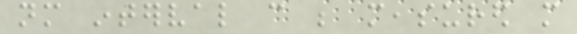nm interval can be measured more
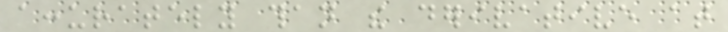accurately than the derivative at
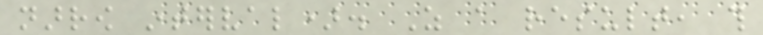narrow interval). As a result, this
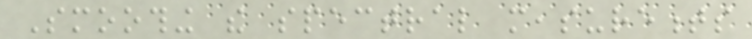Smoothing the spectral measurements
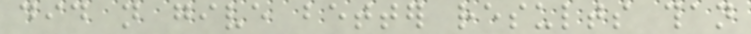did not give better results than
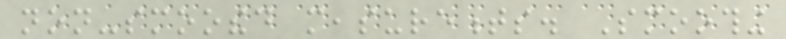non-smoothed measurements. Smoothing
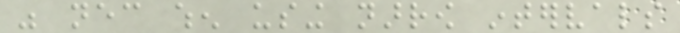was necessary when using narrow intervals
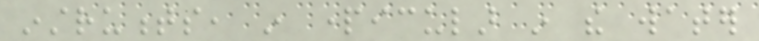instruments, in particular in the water
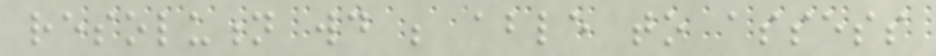resolution would be able to assess
